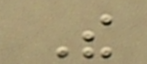The
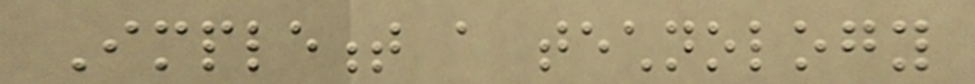Implement a technology
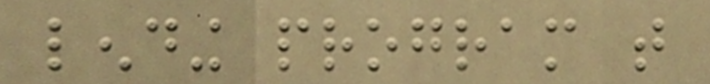lending program that
